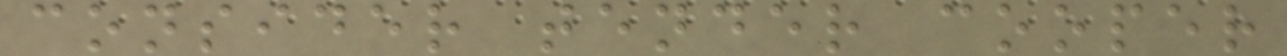consider tender cooper
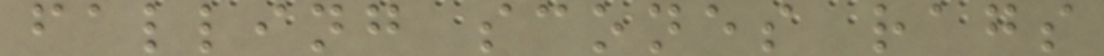falling scones rags
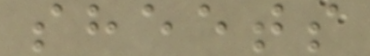sheets
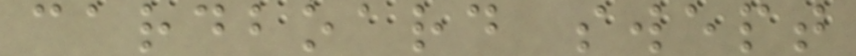cardboard swept
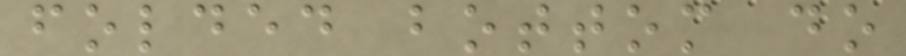folded bottom do
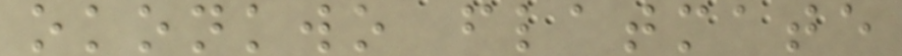okonkwo flatmate
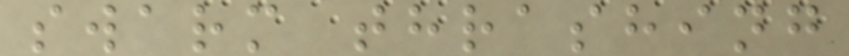swarm thrashing
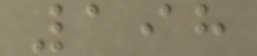198
